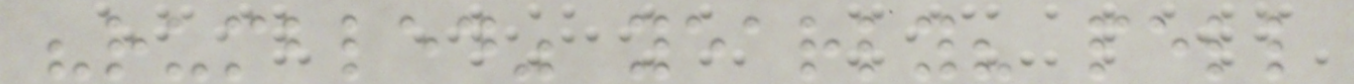"rumbled" yearly? pell
